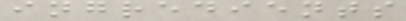ingredients
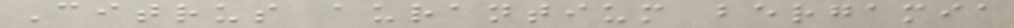Citrus aurantium bergamia
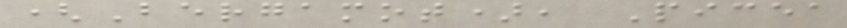(Bergamot), Picea
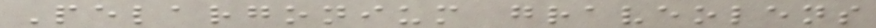Pelargonium graveolens
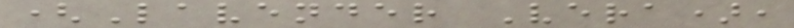(Lavender Vera),
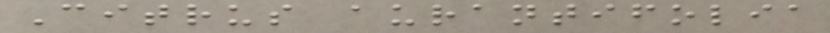Citrus aurantifolia
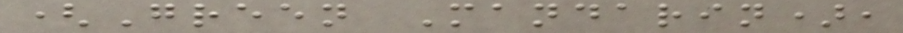(Green Mandarin),
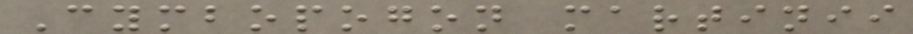Cymbopogon martinii
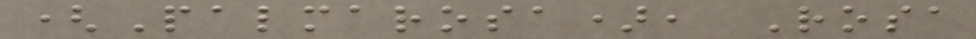(Palmarosa), Rosa
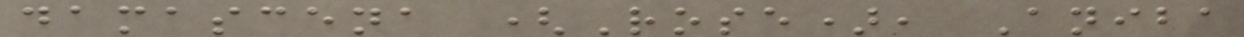damascena (Rose), Aniba
